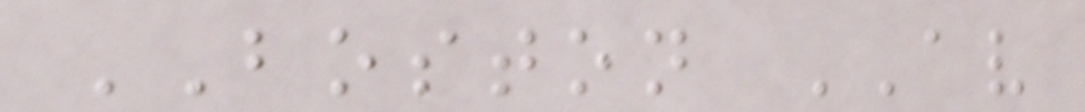BOSTON AV
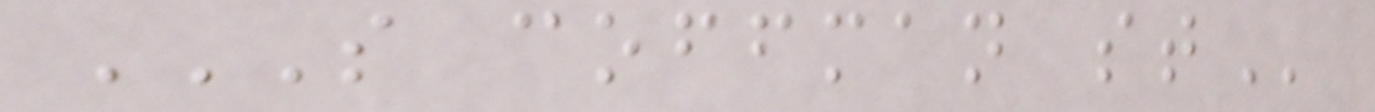S COFFMAN ST
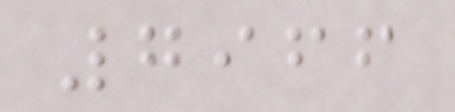7966
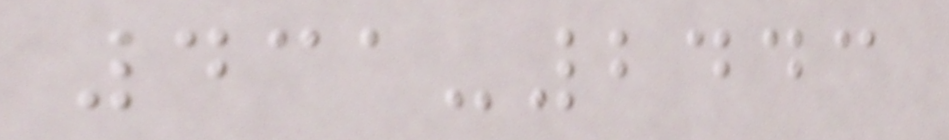431-2443
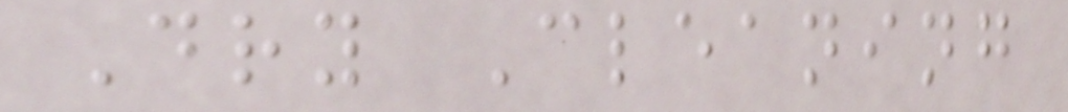Dry Cleaning
